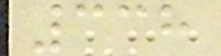338
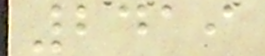2419
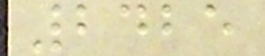2425
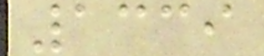1339
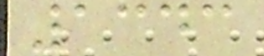1343
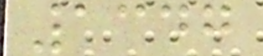1347
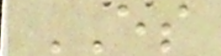ES
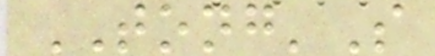TONG'S
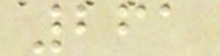261
